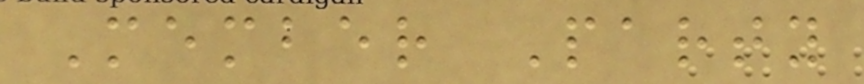Member Party
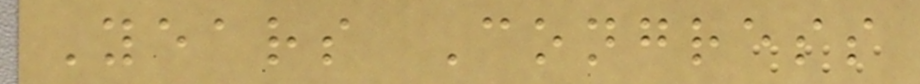Years Congress
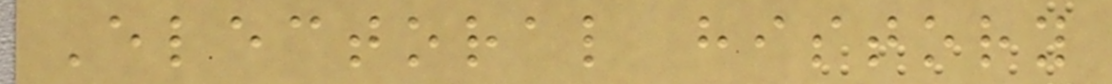Electoral history
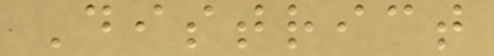District
